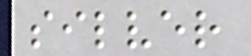silver
